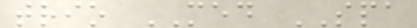trio MED SPA
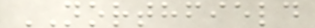NORTHFIELD
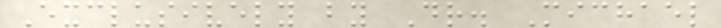Exclusively by Dr. Michael
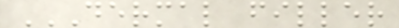DERMAL FILLER
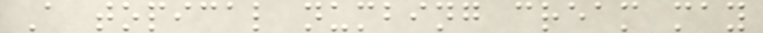A topical numbing cream may
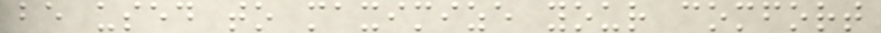be used to maximize your comfort
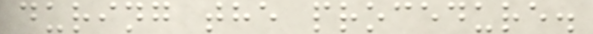during the procedure.
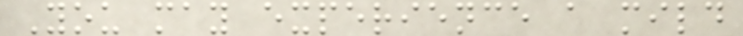You may experience a mild
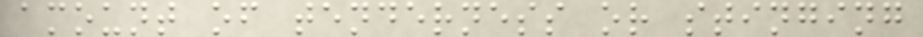amount of tenderness or stinging
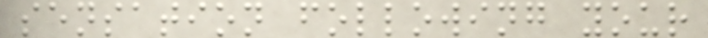sensation following your
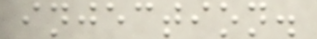injection.
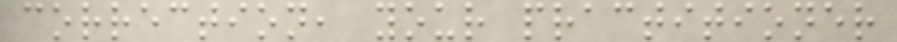correction, your practitioner
